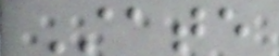State
